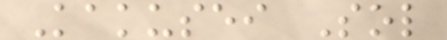Kakusei Sol
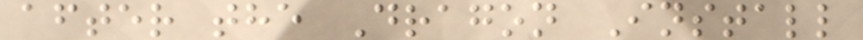after the Dragon Install
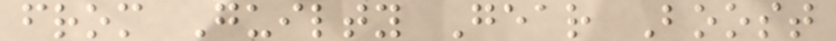from Guilty Gear Boost
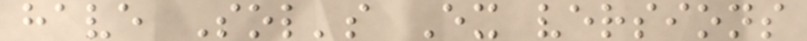have Sol's Ex versions
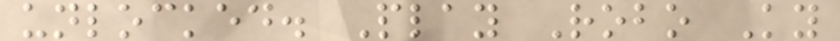unlocked. Play Robo Ky
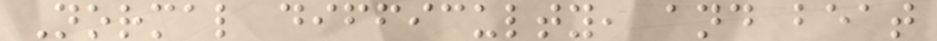Normal difficulty, and beat
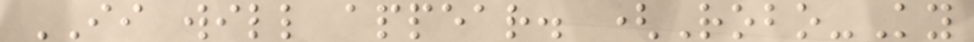II will appear. (Robo-Ky
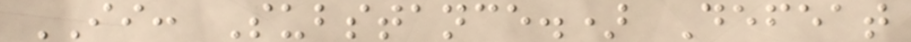II: Substance.) Defeat
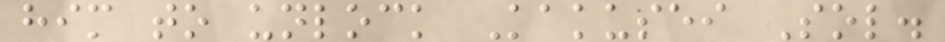him to unlock Kakusei Sol.
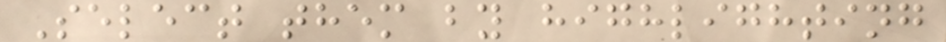Select them by highlighting
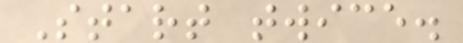Start twice.
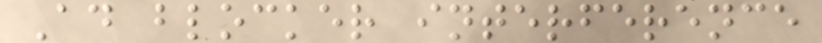Ad blocker interference
